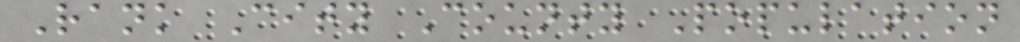Rank City County Population
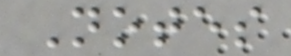Notes
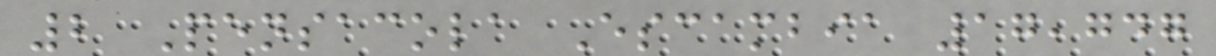2 Pensacola Escambia 17,747
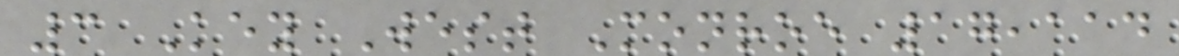3 Key West Monroe 17,114
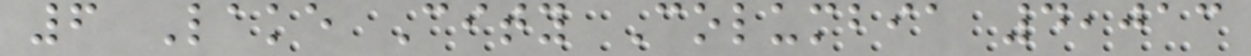6 Lake City Columbia 4,013
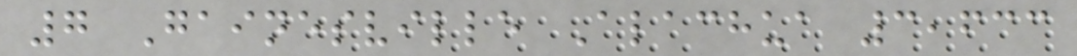7 Gainesville Alachua 3,633
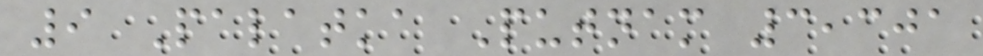9 Palatka Putnam 3,301
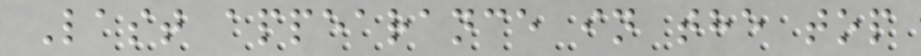Last appearance in the top
